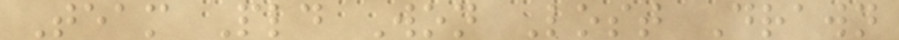Team Pld Won Lost Drawn
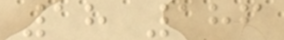18 186
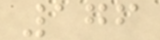176
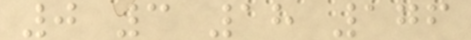0 3 18 176
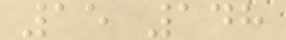15 148
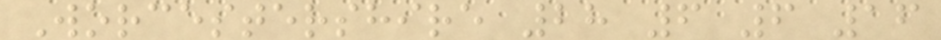Worcestershire 28 6 6 16
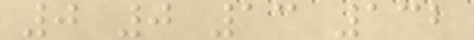0 0 13 132
